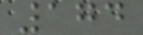174
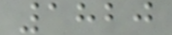1820
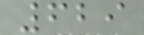629
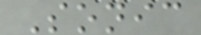Sonic
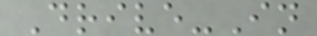Drive-In
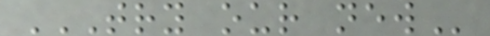TRY OUR NEW
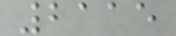2115
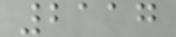2117
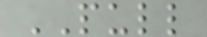PULL
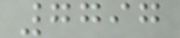7797
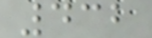432
